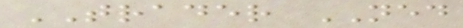TRADER NED
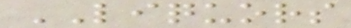LIQUORS
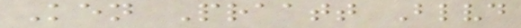Ken Praatt Blvd
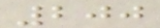200
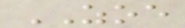ZOE
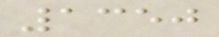1350
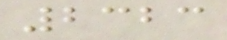2323
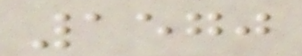1570
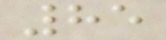85
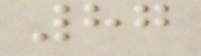87
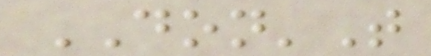DON'T
